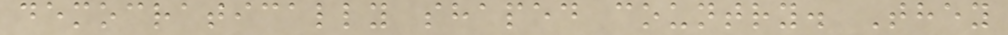democratically shaped country. They
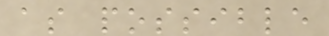as possible
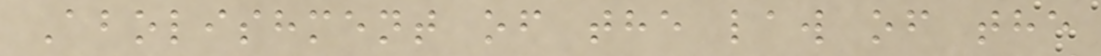Abolishment of the law of the
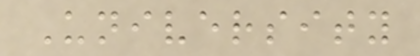University
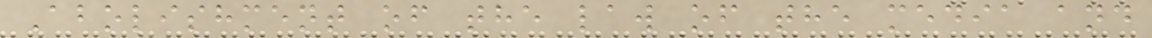Abolishment of the law of the media and
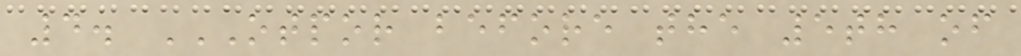4. OTPOR BEFORE THE 5TH OF
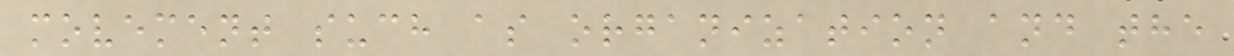movement such as organization and the
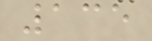135
